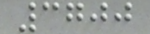3700
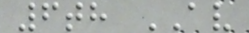6th AV
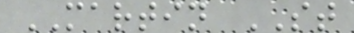MARTIN ST
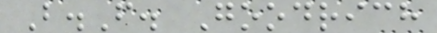B.F. Goodrich
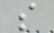s
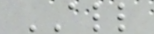ALL
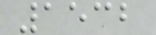1532
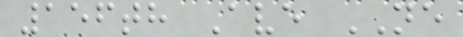156th Ave NE
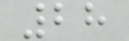28
